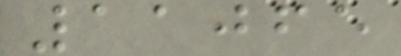11065
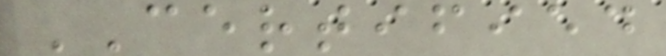CERTIFIED
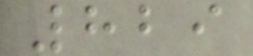829
